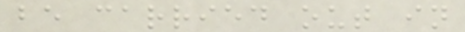be carried out in
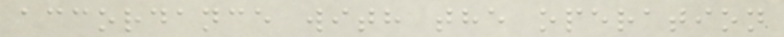accordance with the operation
